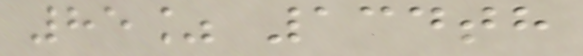85% 134th
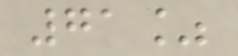71%
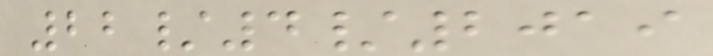22/4/2019
